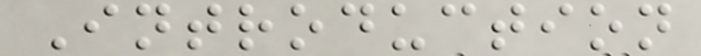Introduction
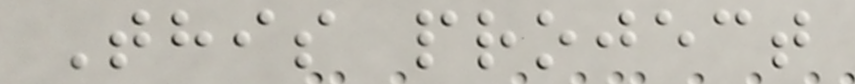This project
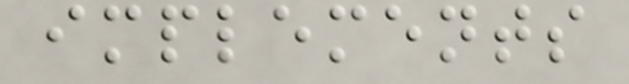implements
